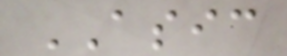ASIC
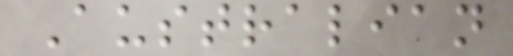Australian
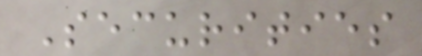Securities
